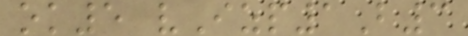ok5 vIzp1B3
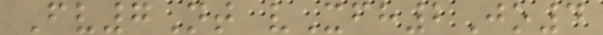Fv7Nt vXfh2Jo4
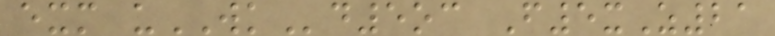exm uWKd5oc F5xZ21
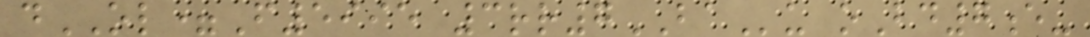dOL=F5995 3rr7BAu oBd7e-
